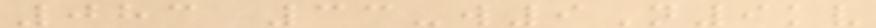083 33-w9N9kv
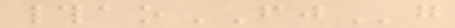#aoFJg
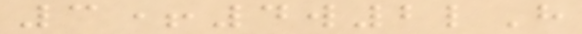3+4w2lH
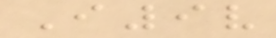I9v
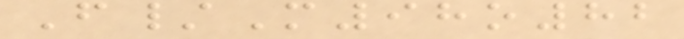F/M98o82
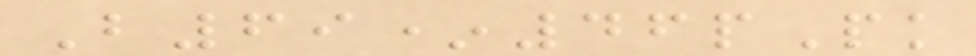B69*46pPk
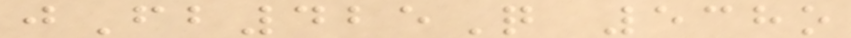jFb425Q 538o
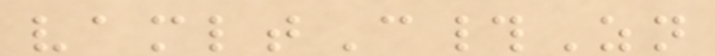vamltC#Zn
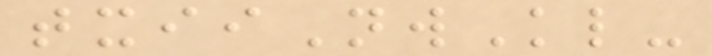txiiNwKl-
